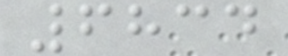6834
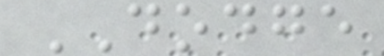DODGE
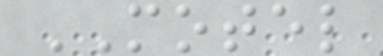MOTEL
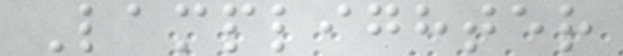Lamplighter
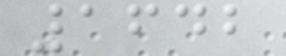1642
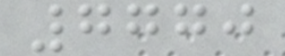7770
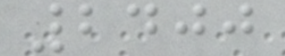2400
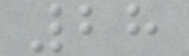28
